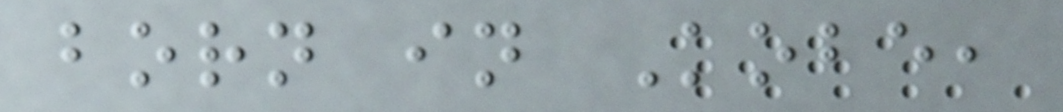born in Kobe,
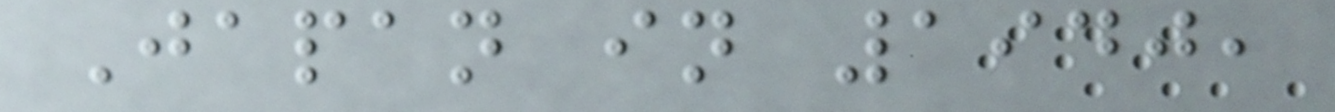Japan in 1940,
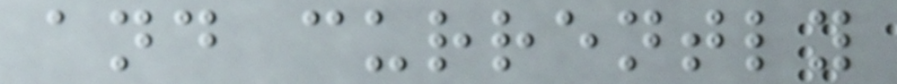and currently
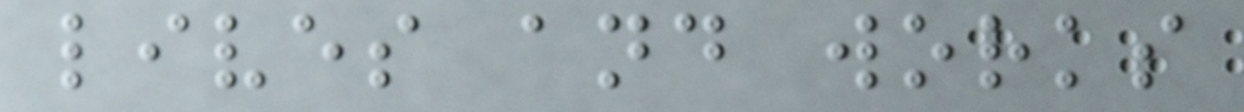lives and works
